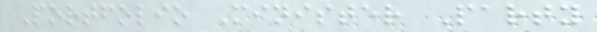Portfolio Minister Party
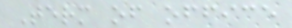Term of office
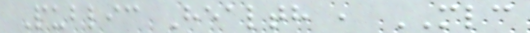Public Health , MLC
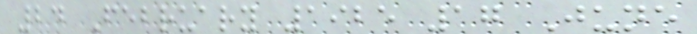24 February 1925 17 June
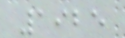1925
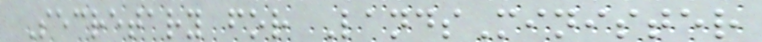Secretary for LandsMinister
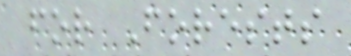for Forests
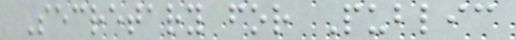Secretary for Public
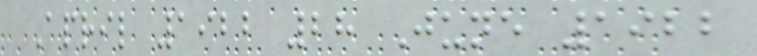April 1922 28 June 1922
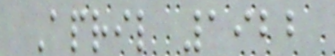April 1922
